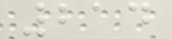214
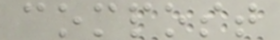compost
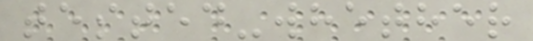tested-whether
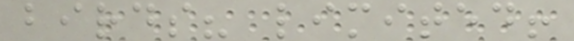birds? limited!
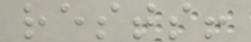rests!
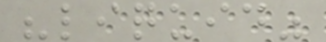"liquid"
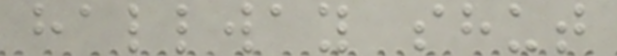hallway shut
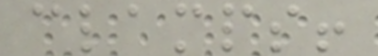clamps!
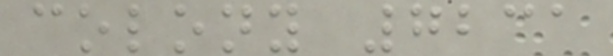colony 7231
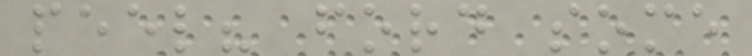peel? ford some
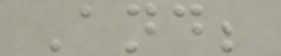And;
